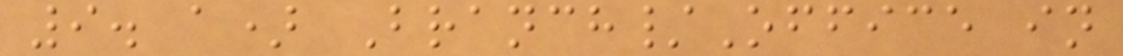9. a) Branch/Office in
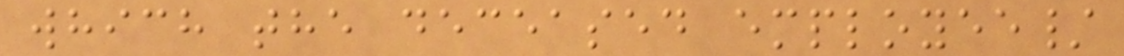which the deceased employee/
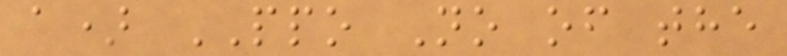a) PPO No of the
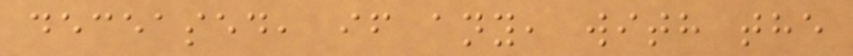deceased, if any, with the
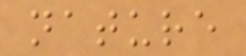nature
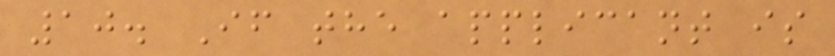10. If the applicant is
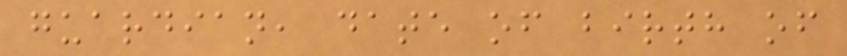guardian, date of birth of
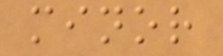minor
